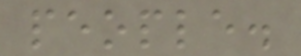people.
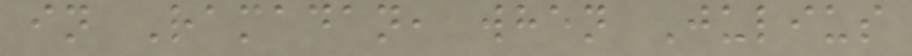in Ramadan, when Julius
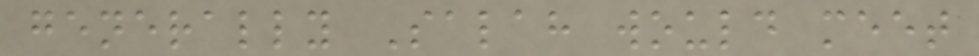generally Salah would meet
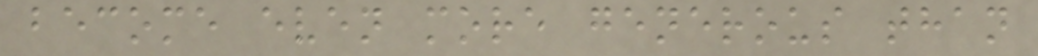become even more generous than
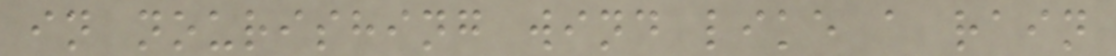in nourishing wind like a rain
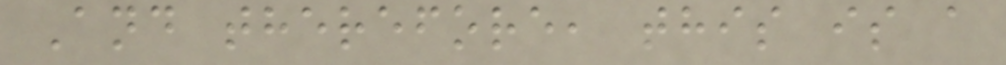And therefore, this is a
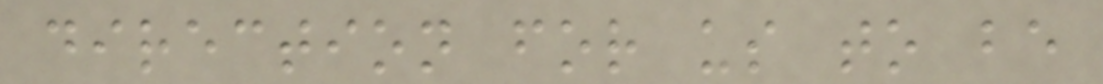direction for us to be
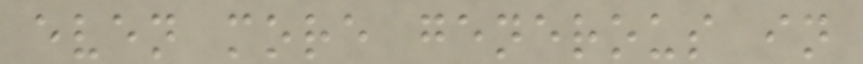even more generous in
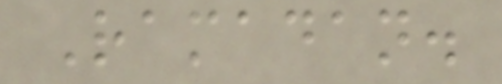Ramadan.
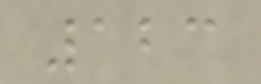123
